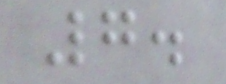7.
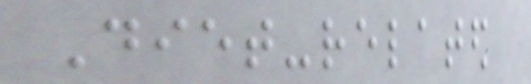Diet-related
